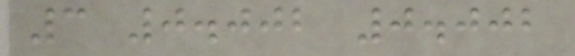3 0.002 0.002
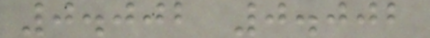0.002 0.002
